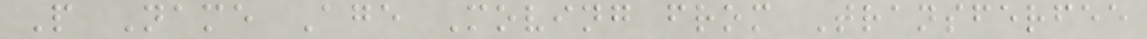P Name Age Moving from Transferfee
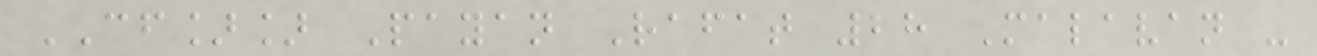CF]] Payan Rafat 28 Malavan -
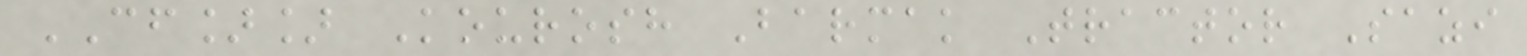CF]] Kourosh Barmak Tractor Sazi
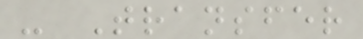- Transfer
